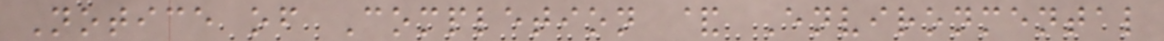Notice of Completion & Environmental
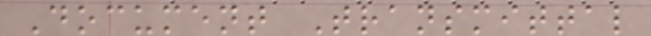Document Transmittal
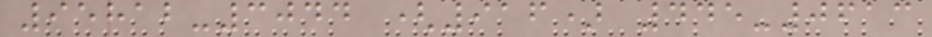95812-3044 (916) 445-0613
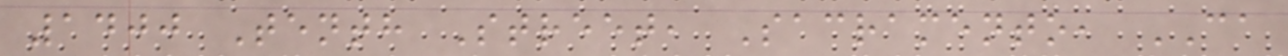1400 Tenth Street, Sacramento, CA
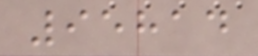95814
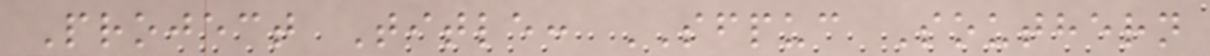Project Title: SFPUC Southern
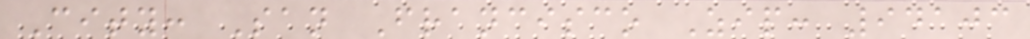City: San Francisco Zip: 94103
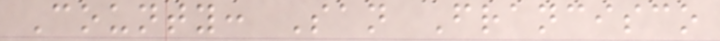County: San Francisco
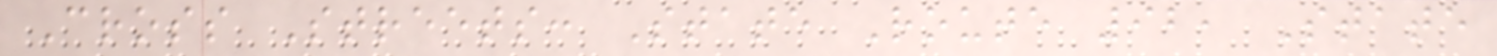Cross Streets: State Route 92, State
